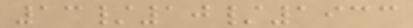13/10/1933
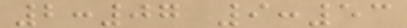2:07 9:53
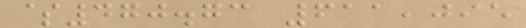$470.73 611,095
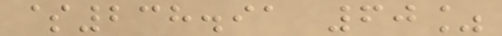$238.91 60%
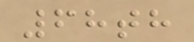68th
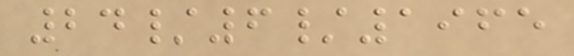24/6/1965
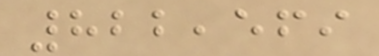822,569
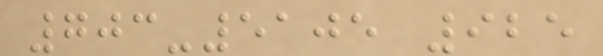703-5105 925
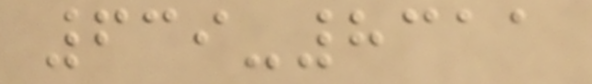639-8311
